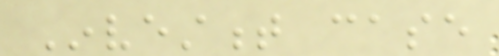Investment case
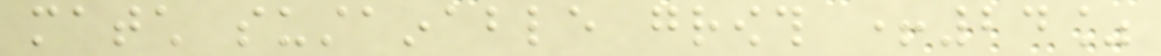match sustainable growth +24%
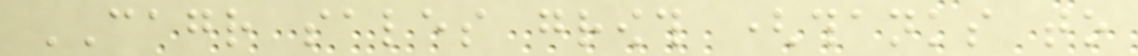CAGR sales growth (thanks to
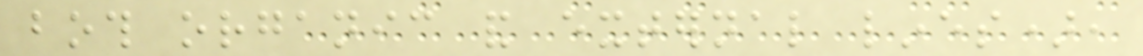both organic and external lines),
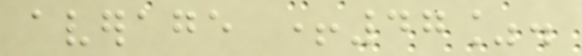average +47%.
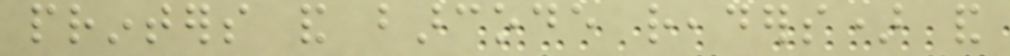printers and barcode readers) and
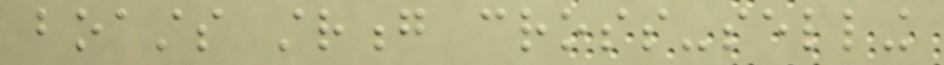boasts strong cross-selling
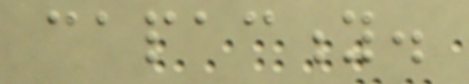capacity.
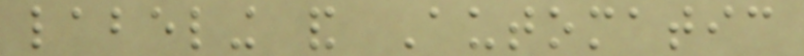labeling and Automatic
